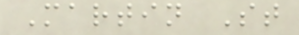Martin St
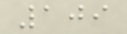109
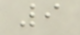9
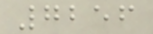7256
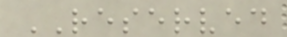RESERVED
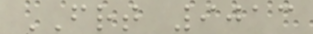FRT 9013
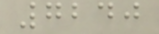7240
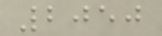2050
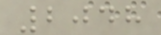2048
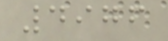4976
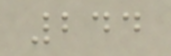244
